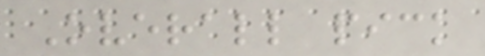Overall pick
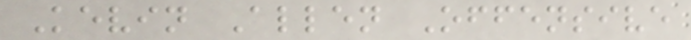Kevin Allen Offensive
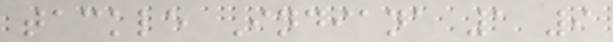tackle Indiana 1 9
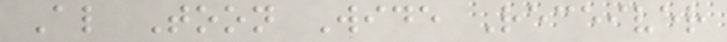Al Toon Wide Receiver
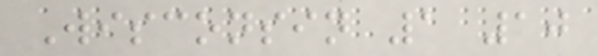Wisconsin 1 10
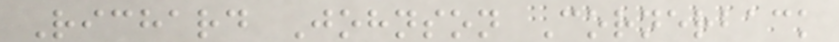Richard Johnson Cornerback
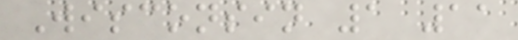Wisconsin 1 11
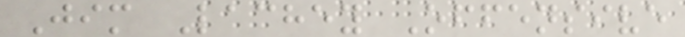Jim Lachey Offensive
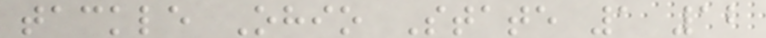tackle Ohio State 1 12
